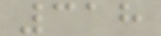318
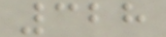328
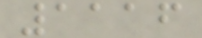1116
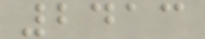2413
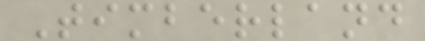Timberland
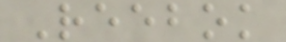Reebok
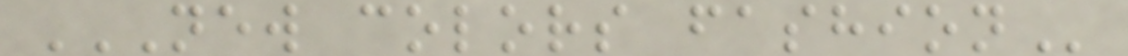NEW COLORS FASHION
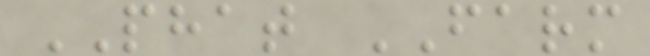PHAT FARM
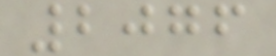2076
